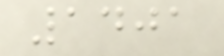1401
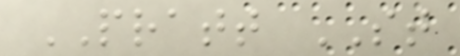PRATT ST
